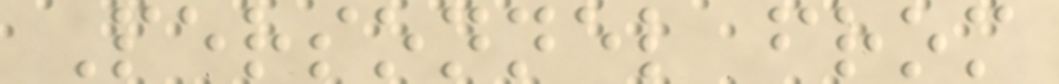Personnel from
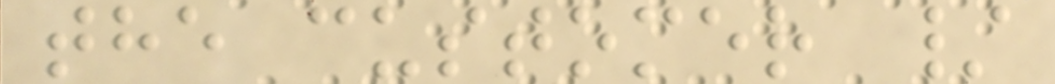the customer /
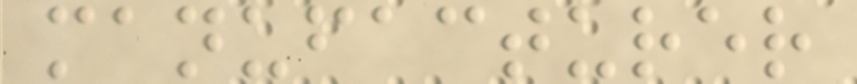manufacturer
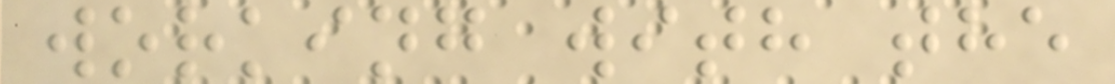working with the
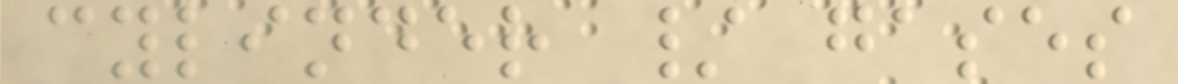cylinder / gases
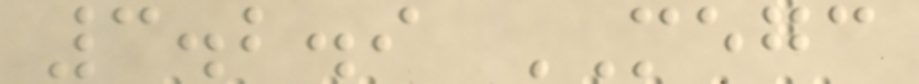3.2.9 MEGC
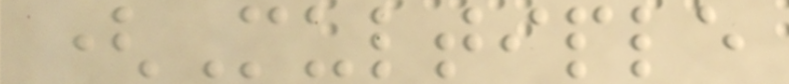(Multiple
